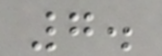7.
